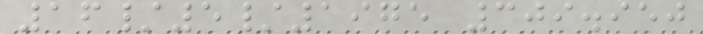16/5/1975 309.950
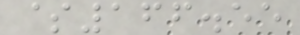$166.55
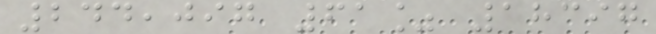244,097 61% 18397
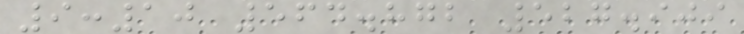9:10 564.872 527.909
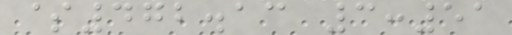$472.13 3:51
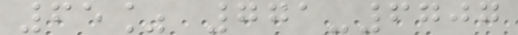65% 771-6707
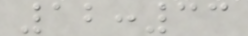12:33
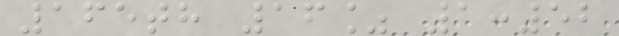165th 16% 1:52
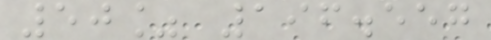50% 196.557
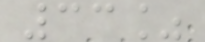33%
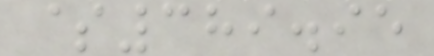$389.95
